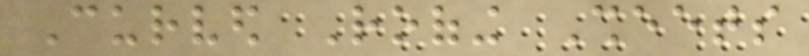Curved Roofing Sheets
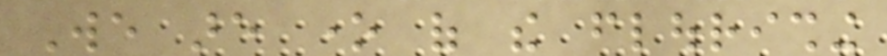We are one of the flourishing
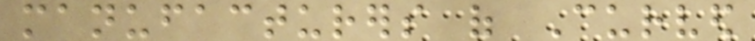manufacturers of Curved
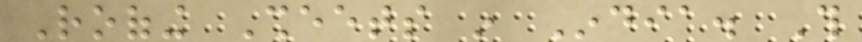Roofing Sheets in India. This
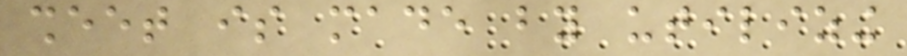sheet is made by utilizing
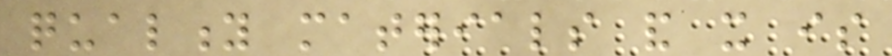quality materials and it is
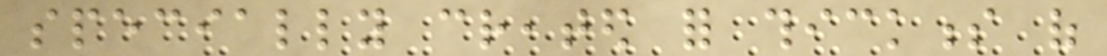specially created for thickness of
